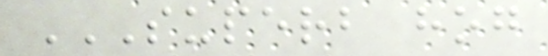SUPERB HOG
